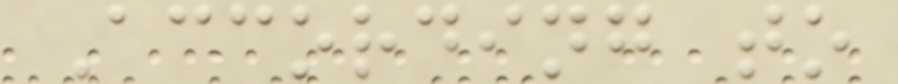According to
